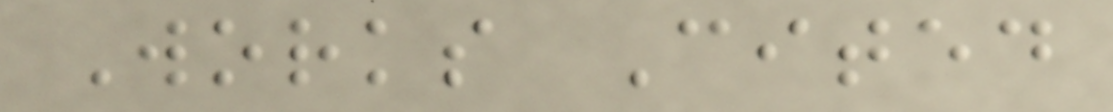Works Cited
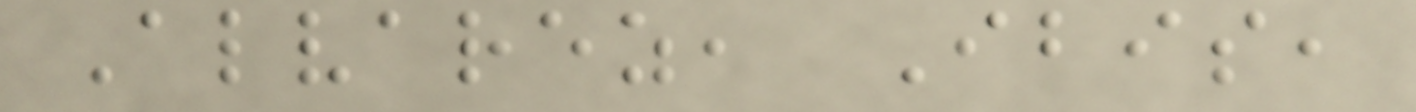Alvarez, Ibis,
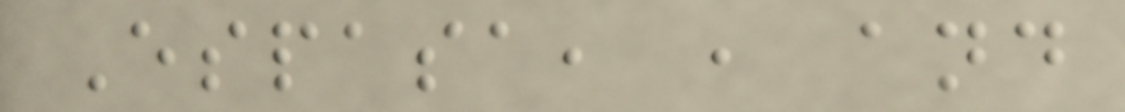Espasa, , and
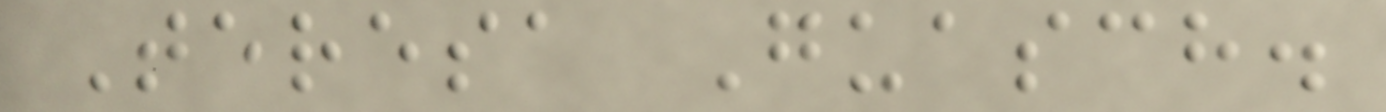Teresa Guasch.
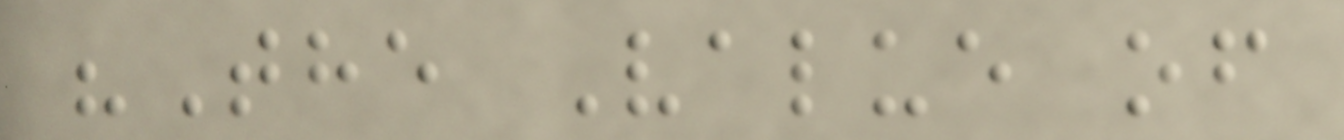"The Value of
